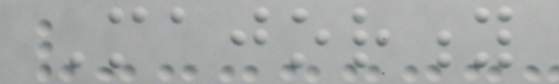Majority
